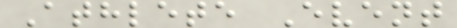Athlete Event
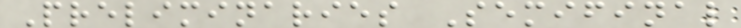Preliminaries Semifinal
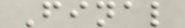Final
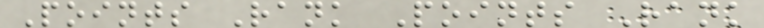Points Rank Points Rank
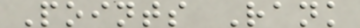Points Rank
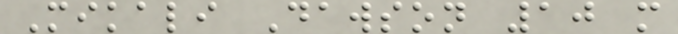Mikali Dawson 10 m
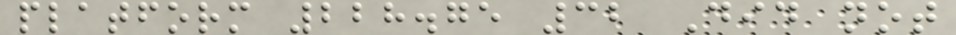platform 228.75 32 Did not
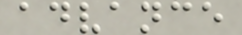advance
